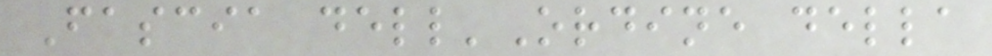Fascia dell'Ordine della
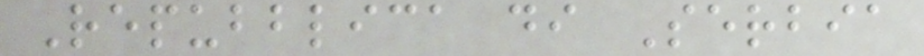Repubblica di Serbia
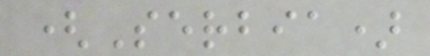(Serbia)
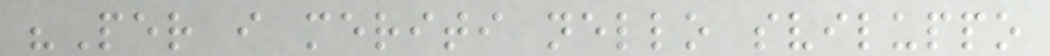"Per i meriti nello sviluppo
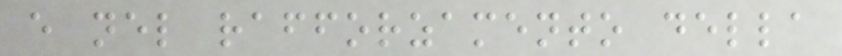e nel rafforzamento della
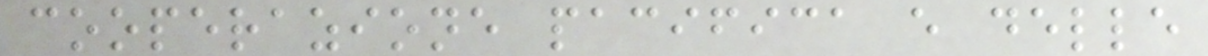cooperazione pacifica e delle
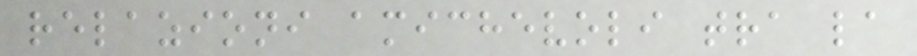relazioni amichevoli tra la
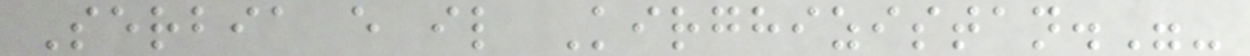Serbia e il Kirghizistan."-
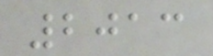2013
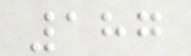187
